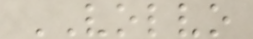VOLVO
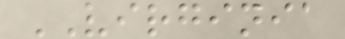VIRGINIA
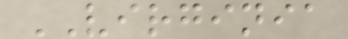VIRGINIA
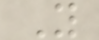Y
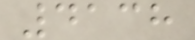4138
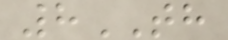8TH
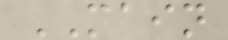MAIN
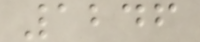1246
